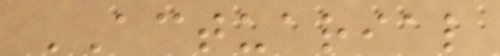ACTUARIAL
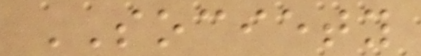SOCIETY
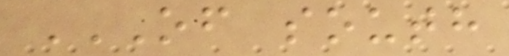OF SOUTH
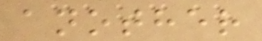another
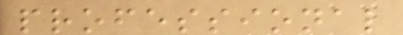professional
